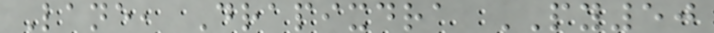Lane, Drapixdra PY50
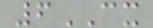6CX
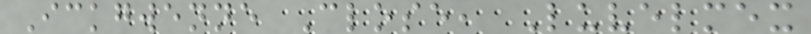Ickgwenne Close, Luvelmex
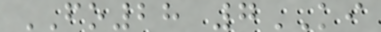FO28 7KI
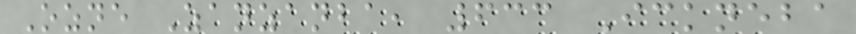Ozne Zanzanba, 633 Ickneba
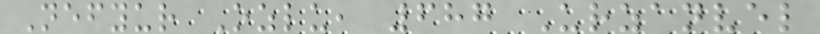Nefyur Ozlu, 687 Urzanvel
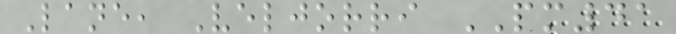Lane, Veljorri PM41
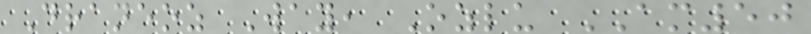Draneoz Way, Ozlu AM50
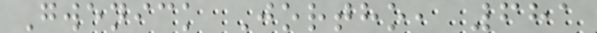Gwenick Jortho, 681
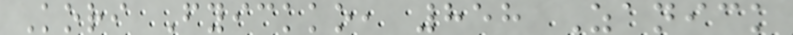Kori Fyickko, 858 Zanick
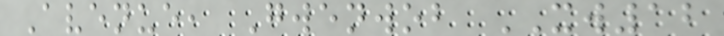Avenue, Gwenwob XW12
